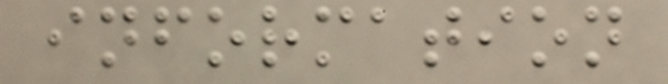information
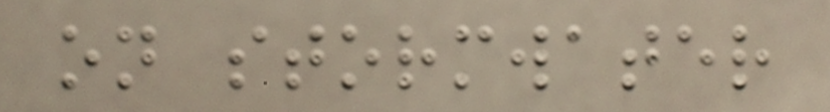on stormwater
